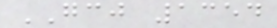GCJ 1354
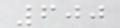600
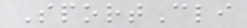SportCli
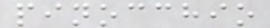pinocchio
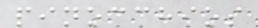pinocchios
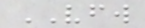VFW
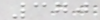370
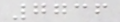7736
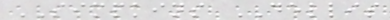SIMPKINS DELLIS
